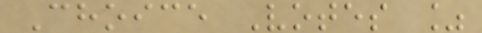Choice Votes %
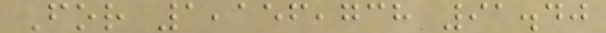For 1,156,738 91.40
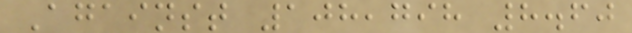Against 108,798 8.60
